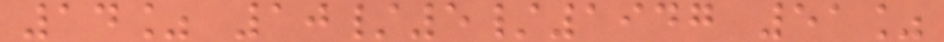14% 10/5/1947 51%
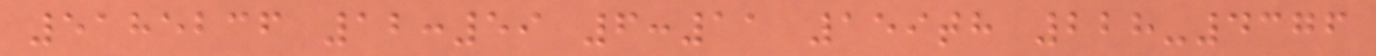5185236 12:59 6:11 159th 228-4376
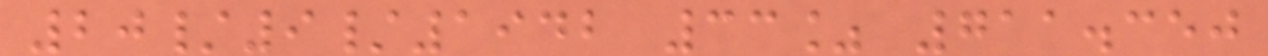20/9/1942 33% 711.350
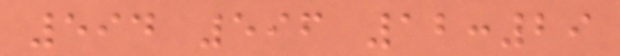594 596 12:29
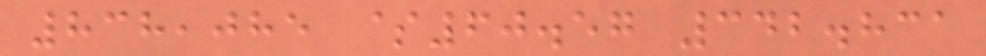838,085 $60.57 342.831
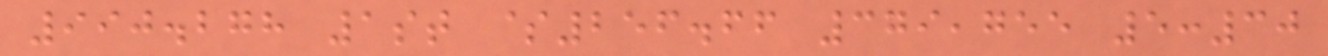990.278 1st $256.66 379,755 5:30
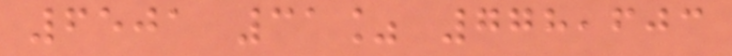6501 31% 778,603
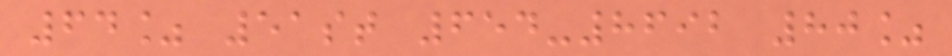64% 51st 654-8692 80%
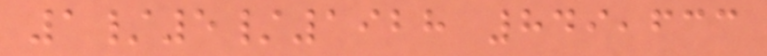1/5/1928 849,633
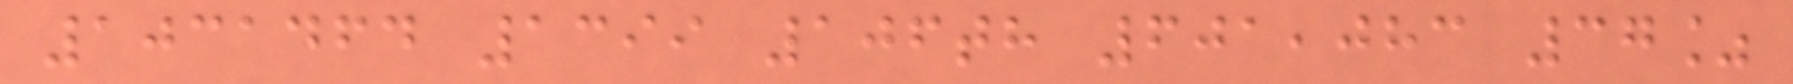1031464 1399 106th 601,083 37%
